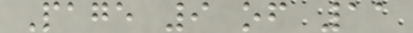Page 9 of 11
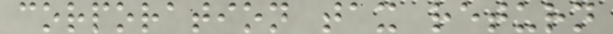corporation tax return
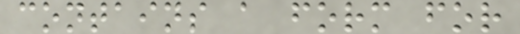contains a form for
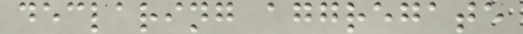declaring aggregate
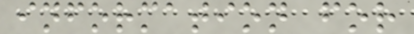information for
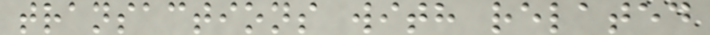transactions with related
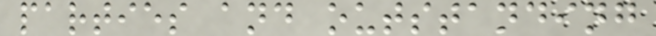parties and outstanding
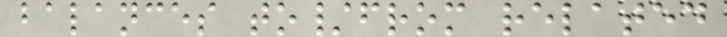balances to/from related
